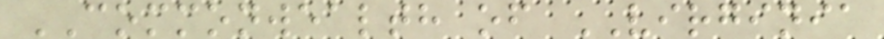COMMONWEALTH of VIRGINIA
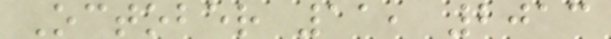October 11, 2013
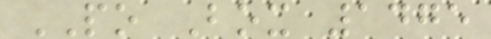PO Box 1475
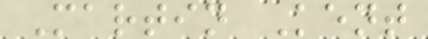Martin Kent
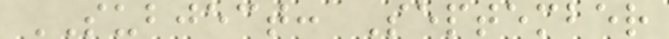SUBJECT: September
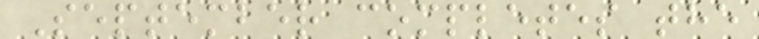September completes the
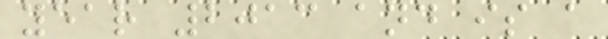year 2013 and is a
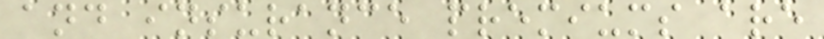and insurance premiums are
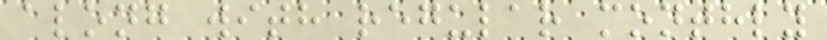along with regular monthly
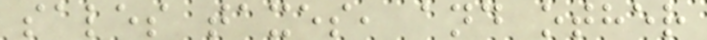sales taxes, and other
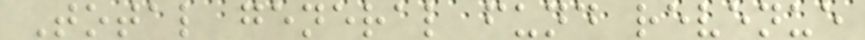Total general fund revenue
